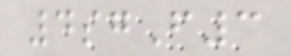4sgF3
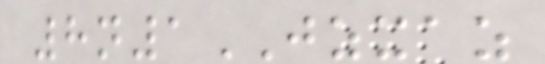8n1JZXAZ
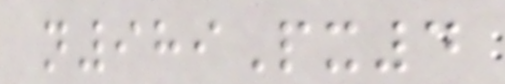n989Px4
